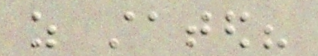as stated?
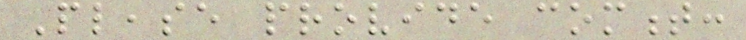Please provide comment:
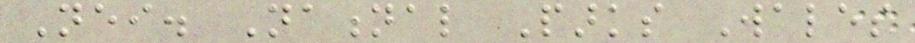Neither. National Parks Wales
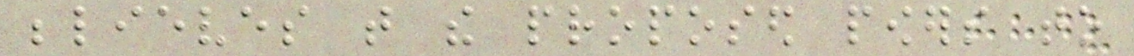believes that the proposed powers to
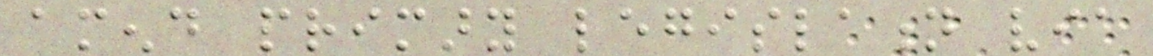amend primary legislation via
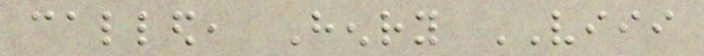called, Henry VIII
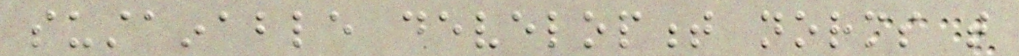sustainable development norms that
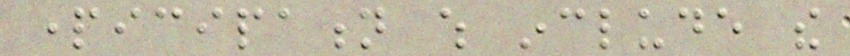participation which include the
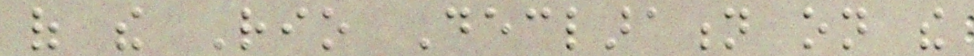of the Rio Declaration on the
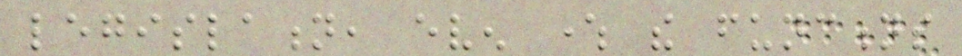legislation, even where the functions
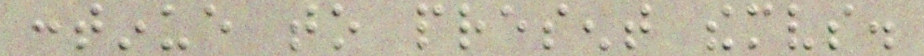continue to present themselves.
